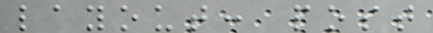layout: post
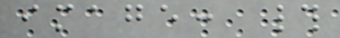image: #
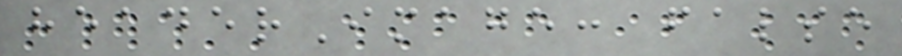headerImage: false
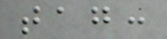tag:
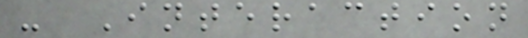- Interaction
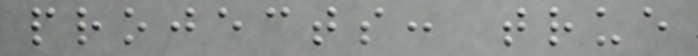projects: true
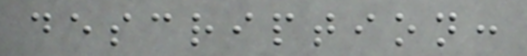description:
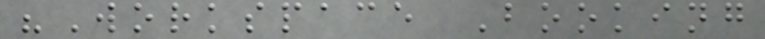"Workspace Booking
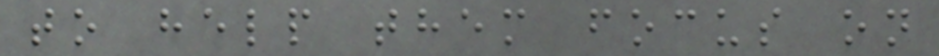to help them focus on
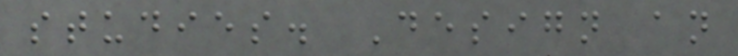studies. Design an
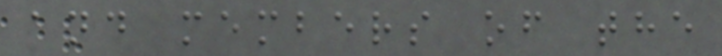and members of the
